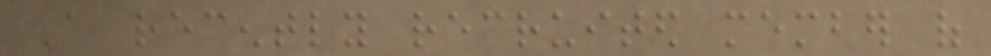A recently recruited member of
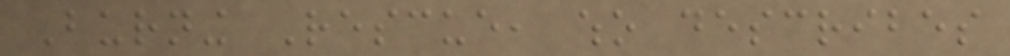Burning Rescue, who describes
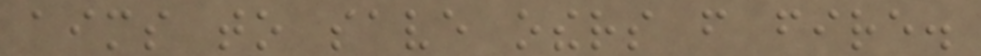aims to save others from fire.
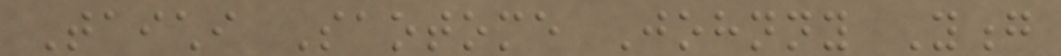Taichi Saotome Johnny Yong
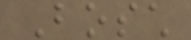Bosch
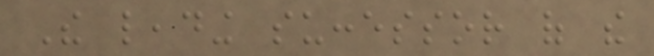The leading successor of the
